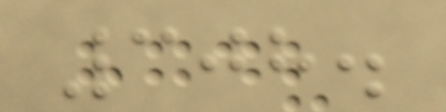308.
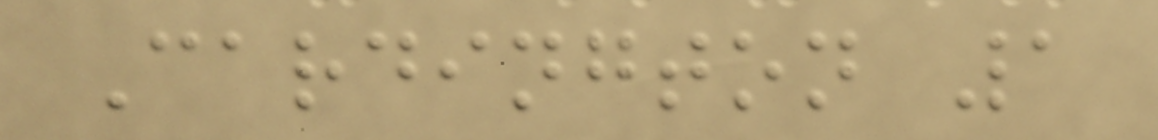Cardington 1
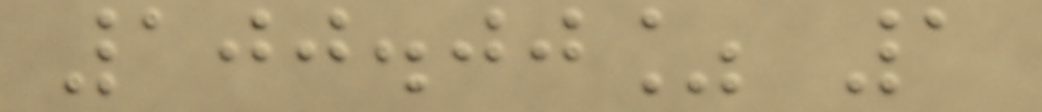100.00% 1
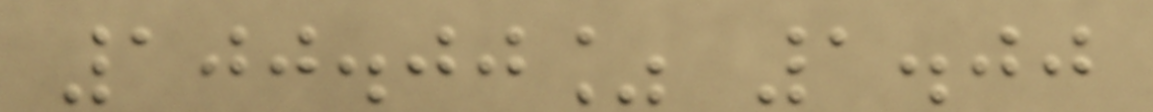100.00% 1.00
